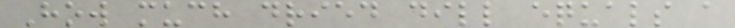How much dried dill equals a
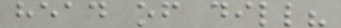head of dill?
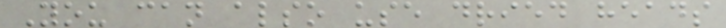You can also use dried heads
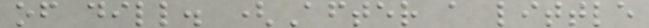of dill. (After a little
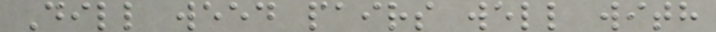Dill weed pairs well with
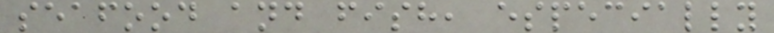seafood and fish, especially
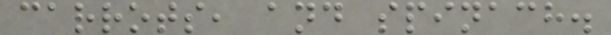carrots, and spinach.
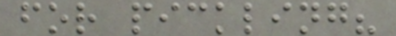for pickling?
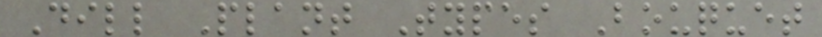Dill Plant Types Bouquet
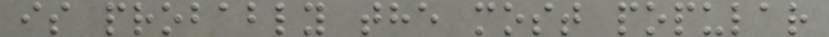is probably the most popular
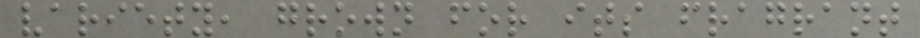variety, grown for its fragrant
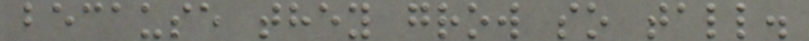because they grow so tall.
